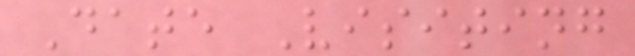Date Visiting
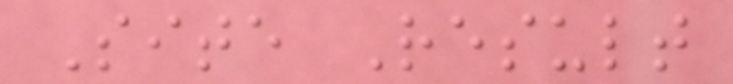Site Result
